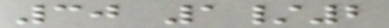30 1/2
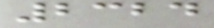2324
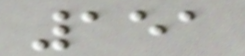151
